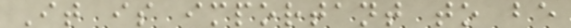It is important to be
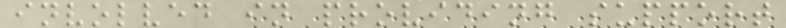involved in providing support
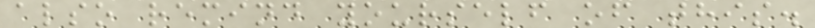also remind yourself of this.
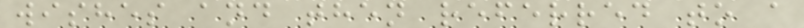wishes and then referred to a
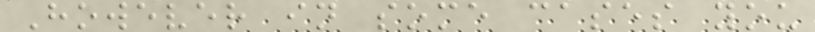However in some cases you
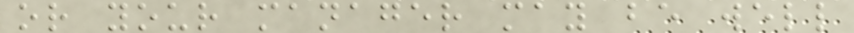or your manager may be well
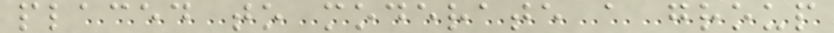placed to moderate a group
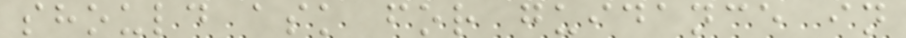should ask for guidance in
